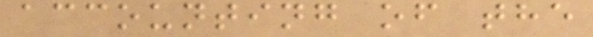accounting of the
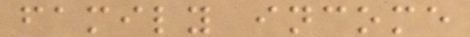family income
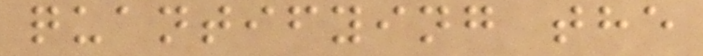quantifying the
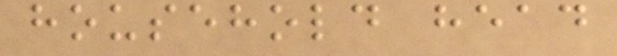household head
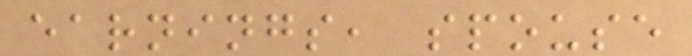earnings, spouse
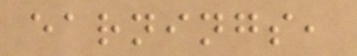earnings,
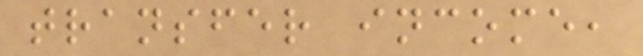transfer income,
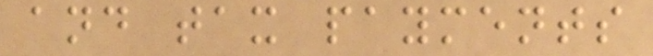and tax payments
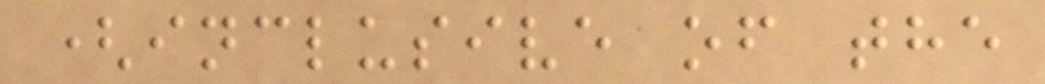(inclusive of the
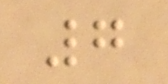7
